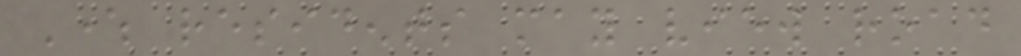Where residents may view road
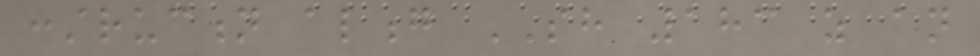construction along SH 183 as an
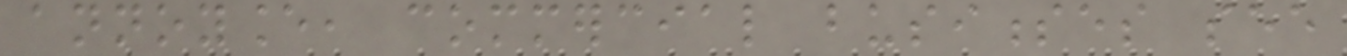annoyance, commercial businesses see
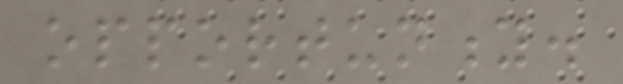opportunity.
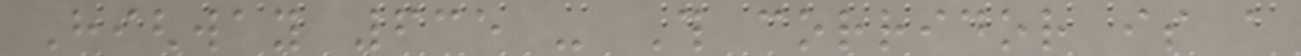Highway 635 - This corridor is a
